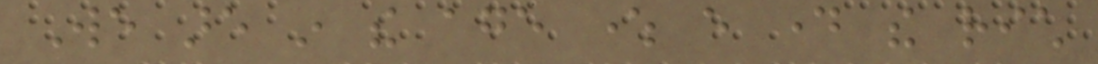We are in the age where every day the rich
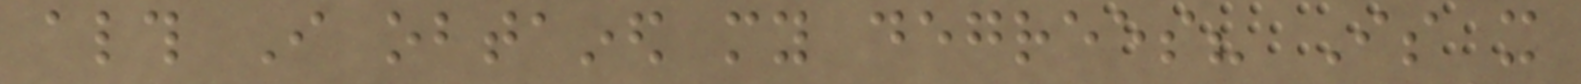although I obtained my degrees? Is it
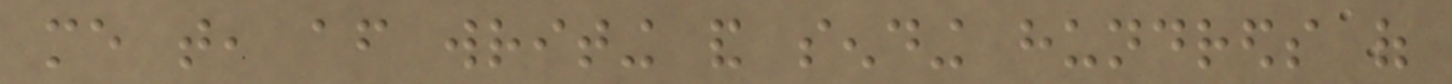me that, after writing and sending hundreds of
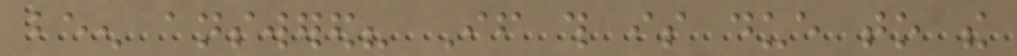been answered? If this is due to the
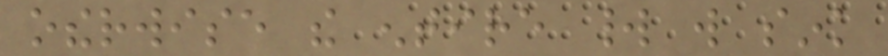otherwise the entire world will sink
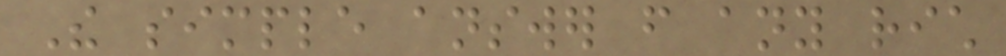The simple answer from any rich
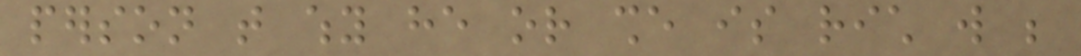person that why he or she is rich will be
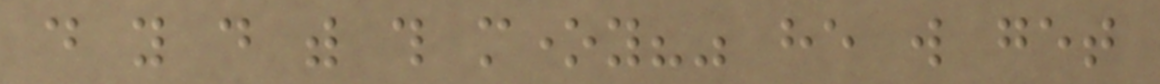do you do with this money?" he will get
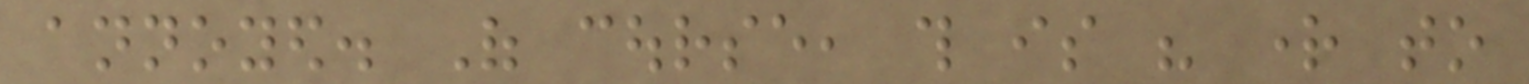annoyed. Of course, this is his right to
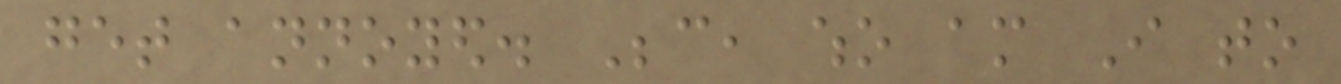get annoyed. Because, who am I to
